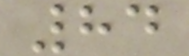84
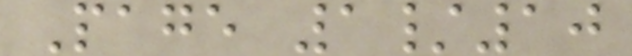Page 1/10
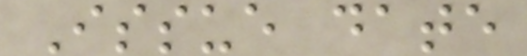Issue date
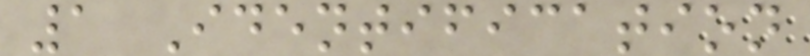1 Identification
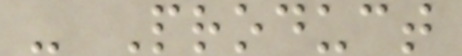- Product
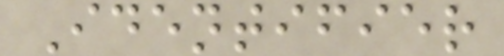Identifier
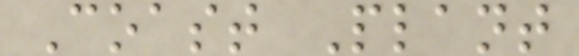Coast Plant
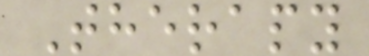Therapy
